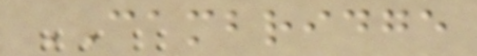CAMBRIDGE
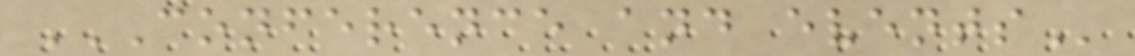CONFERENCE AND EVENTS
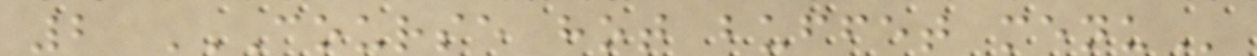2 COURSE HOT BUFFET MENU
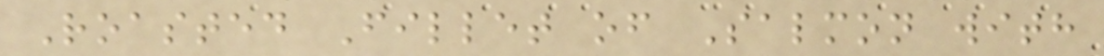Roasted Fillet of Salmon with
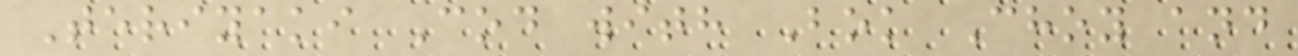Teriyaki Cod with Bok Choy and
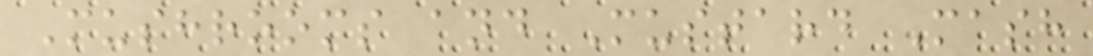Mushrooms and Mustard Mash
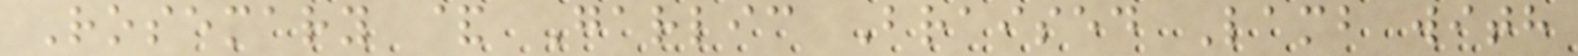Rosemary & Garlic Braised Lamb with
